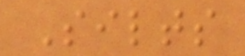Silts
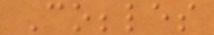Cobbles
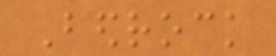Bedrock
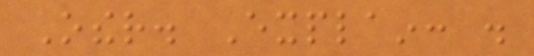Other. Explain: .
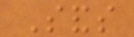Sands
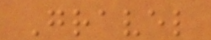Gravel
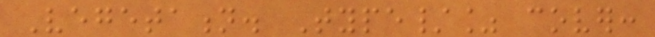Vegetation. Type/% cover:
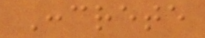Concrete
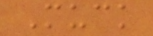Muck
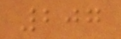207
